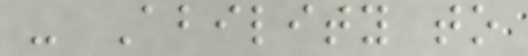- Ability to
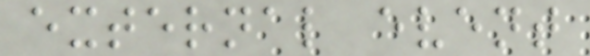external event
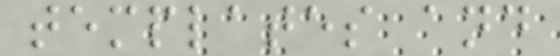templates and
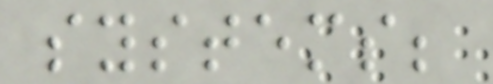systems;
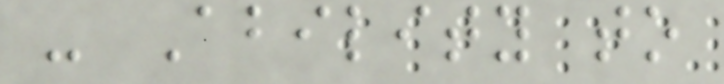- Ability to
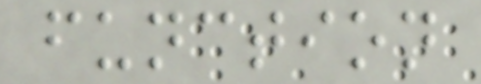function
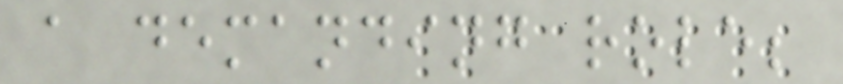a demanding role;
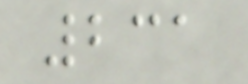231
